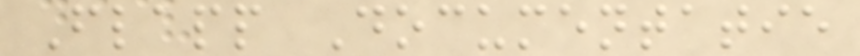Flapp Documentatie
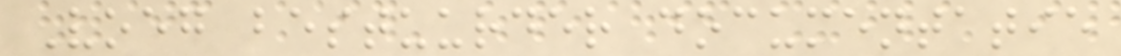Voeg bestuurder documentatie
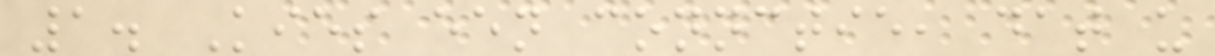1. Kies een connctie, dat u
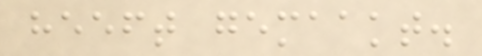heeft gemaakt.
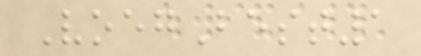VoegBest1
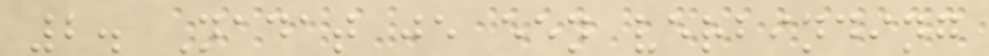2. Nadat je een verbinding
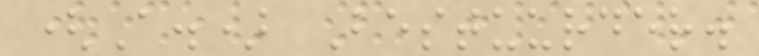(A.) Bestuurder.
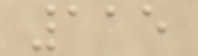115
